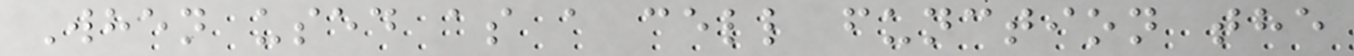When used as a cell function the
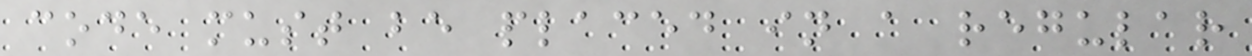code must be placed in a regular
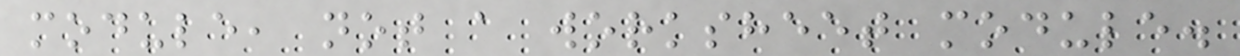module, not a worksheet module.
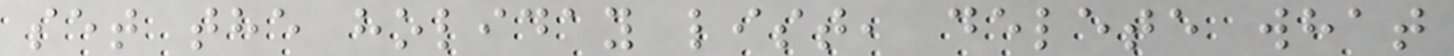set the holiday list, delete what
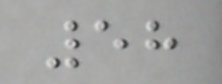58
